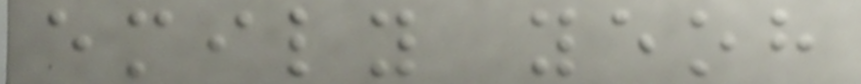emily yeoh
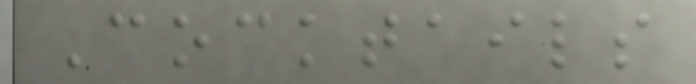Cocktails
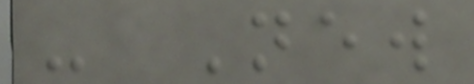- New
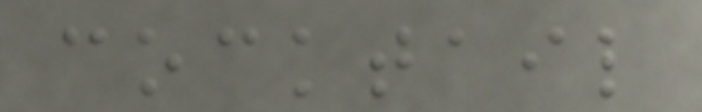cocktail
